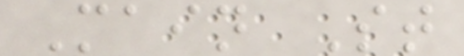Main St
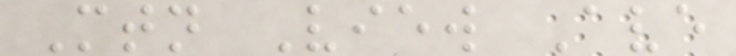Mtn View Ave
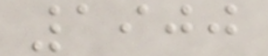1900
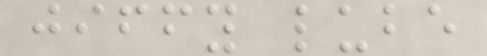jiffy lube
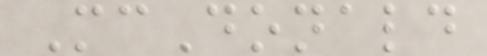McDonald
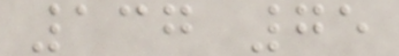137 75
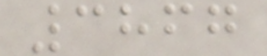3867
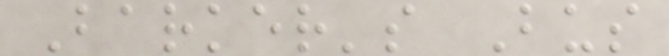Barker's Bus
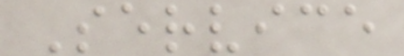Service
